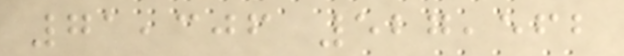71,306 527,562
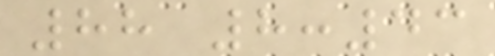88 8:43
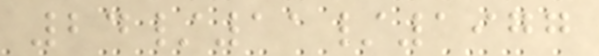24/11/1977
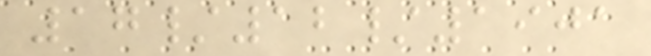17/12/1901
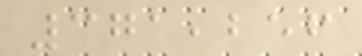371,256
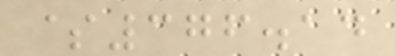$376.14
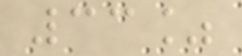33%
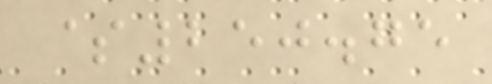$250.75
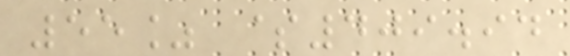55% $409.94
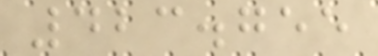423.755
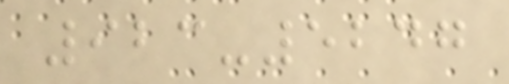923-5247
